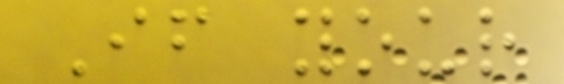If your
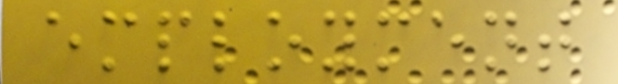employment
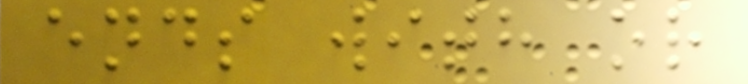ends with or
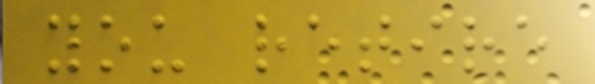you retire
